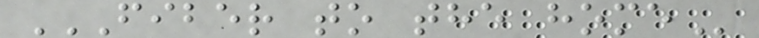FIBER TO THE HOME
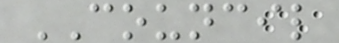COUNCIL
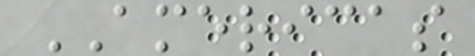AMERICAS
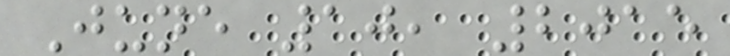June 10, 2015
